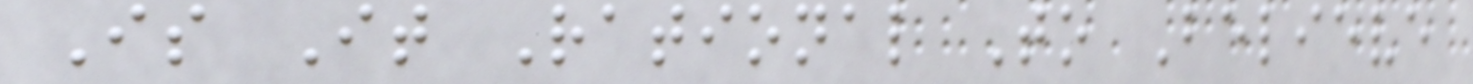Is It Rational To Believe
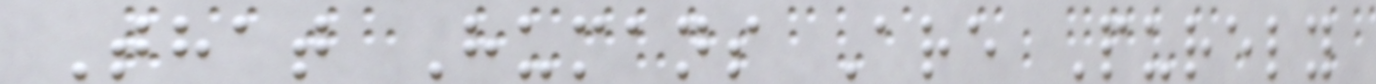That Humans Are Purely
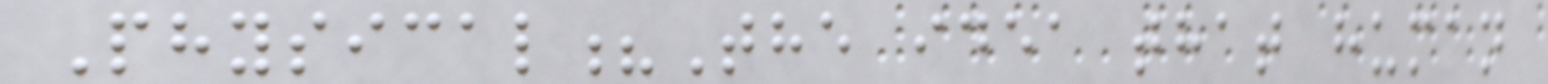Physical?The idea that human
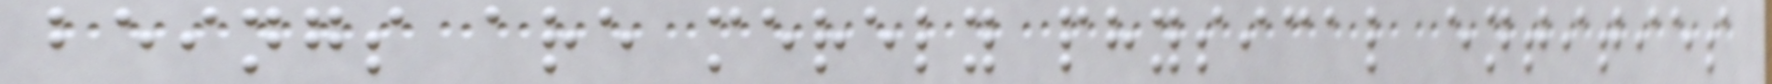beings are merely physical entities
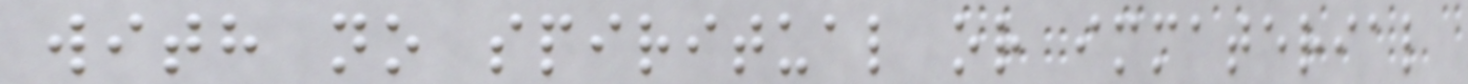with no spiritual or immaterial
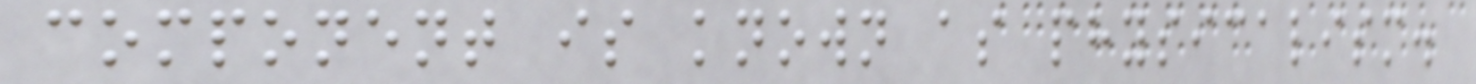component is known as physicalism.
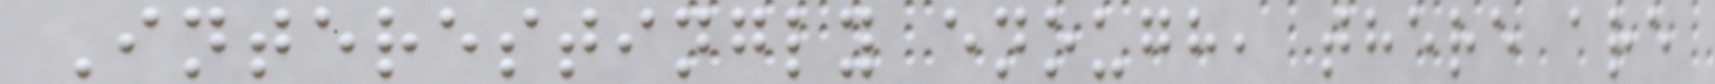Interestingly enough, there are
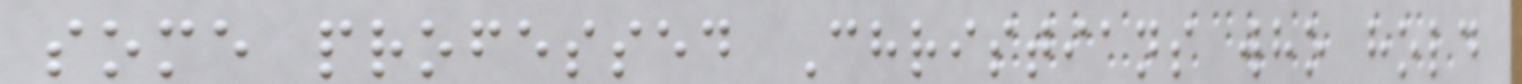some professed Christians who hold
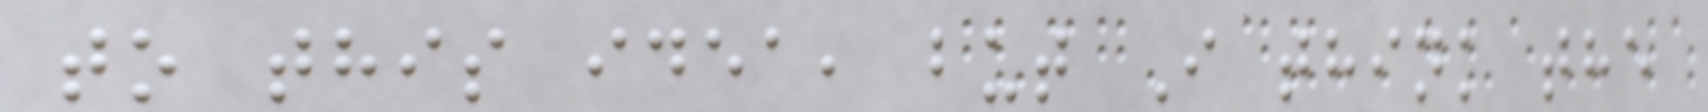to this idea, but I think the
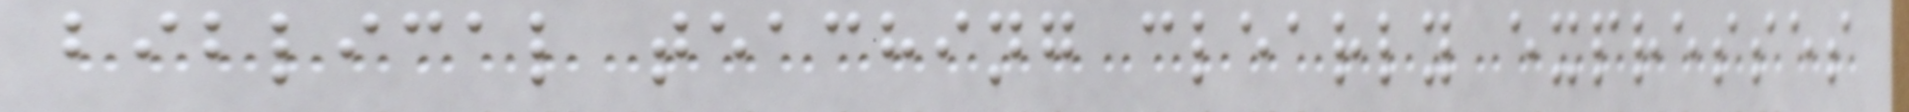biblical teaching clearly expresses
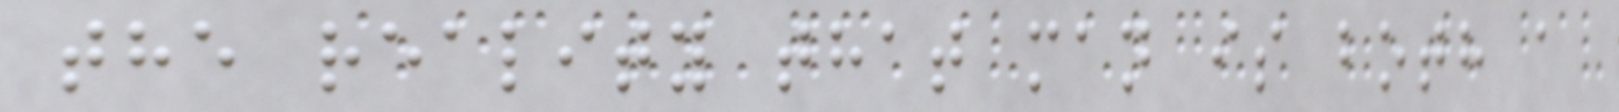the reality that man is both a
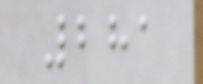281
